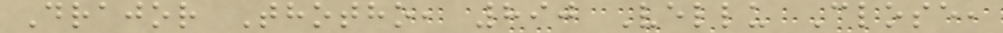Drajor Thotho, 890 Vellu Close,
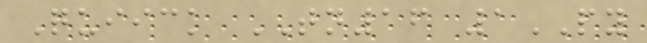Quiick TN16 1PY
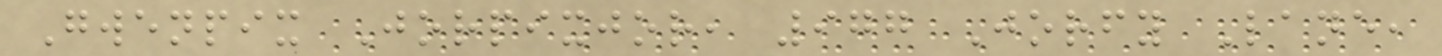Gwenpix Jorpixjor, 977 Jorfy Lane,
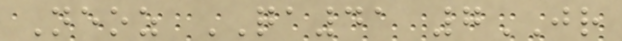Neoz QA41 7JR
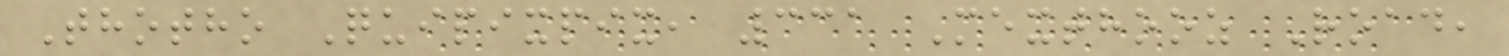Thotho Quipixpix, 331 Mexthooz Road,
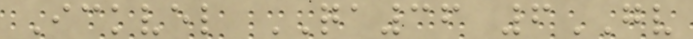Ickvel QA36 6GV
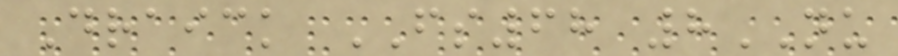Draick FS68 8NU
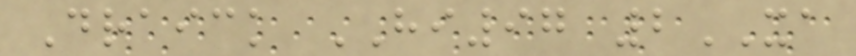Draick HI97 2XA
